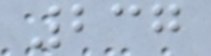237
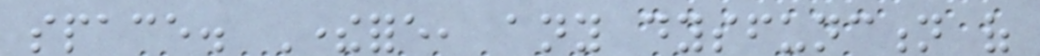space. Therefore, any dysfunction of
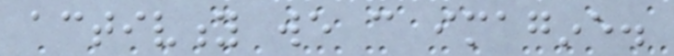activity we can imagine.
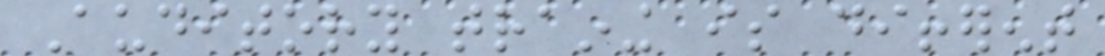Auditory training is different
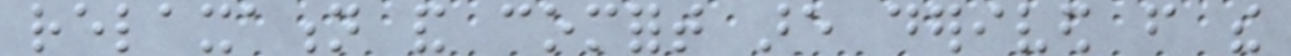relaxation and comfort are derived from the
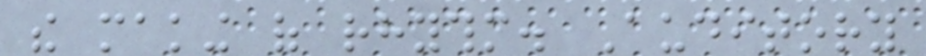the making of rhythm. Auditory
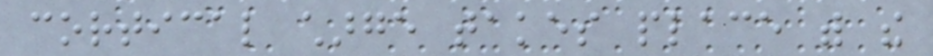cortical charge takes place with the
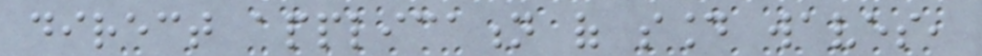direct application of sound waves,
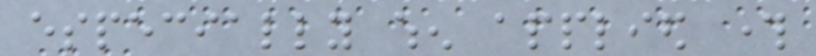especially when applied through
